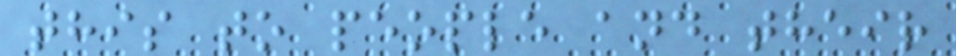this to people and their
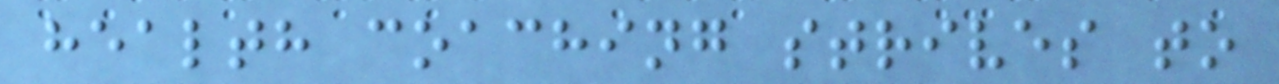health coaching strives to
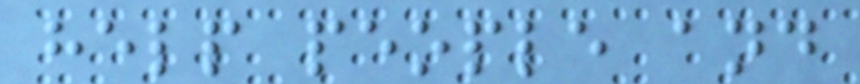help people and
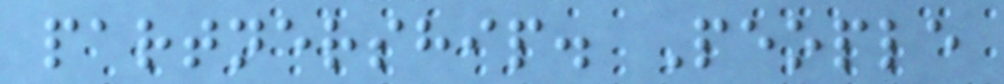partnership. People
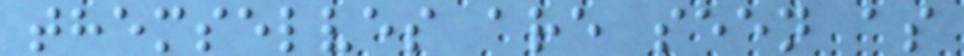themselves are seen as
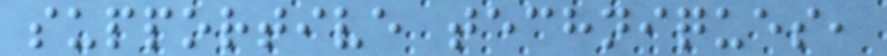supportive techniques,
